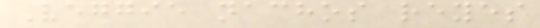Veggie nachos reyes
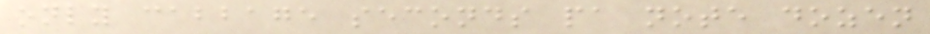only cabbage seconds pa note dozen
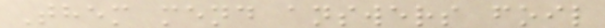Them mend answers foil
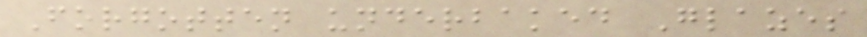Forgotten underbaked Glazes
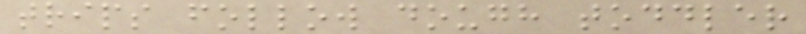trips follow dough toddler
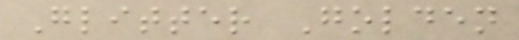Glitter Golden
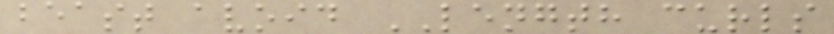beast avoid LENGTH curls
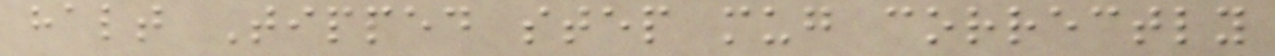halt Tipped step mug correctly
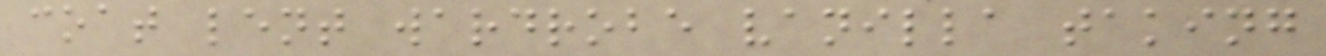coat lent wardrobe vanilla taking
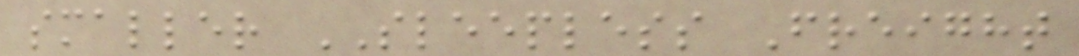smaller SLEEPLESS Freight
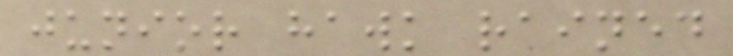junior hawk rained
